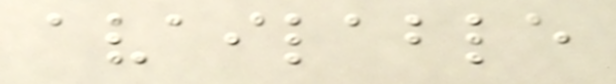available
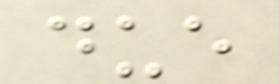due
